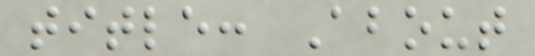title: About
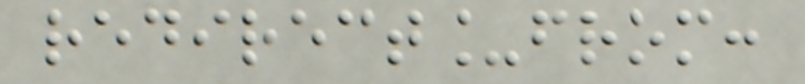redirect_from:
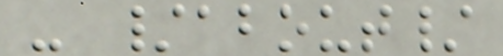- /about/
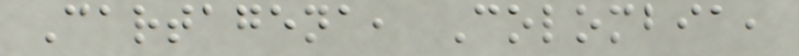Cartagena, Colombia,
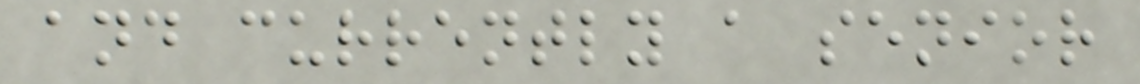and currently a senior
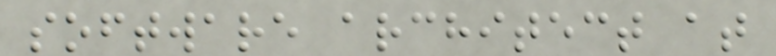software architect at
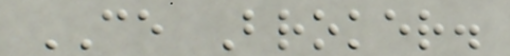CE Broker.
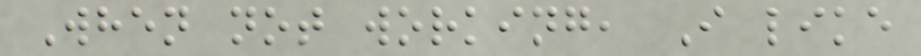When not working, I like
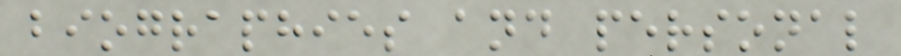biographies and personal
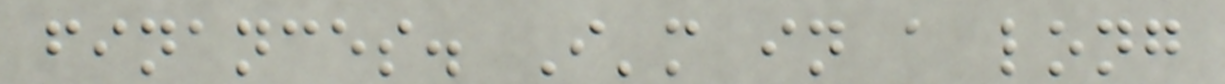finances. I'm in a long
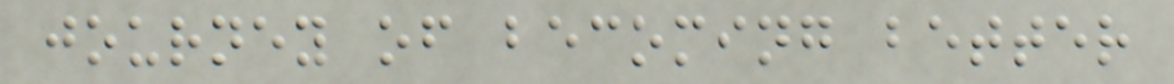journey of becoming better
